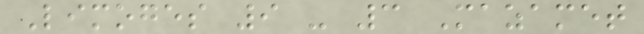Limoges 9 - 3 Mazamet
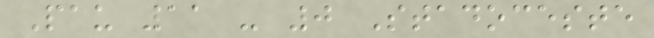Pau 11 - 0 Stadoceste
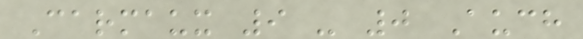Carmaux 9 - 0 Auch
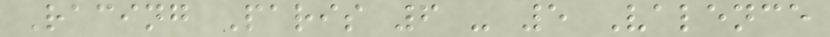Racing Paris 6 - 5 Valence
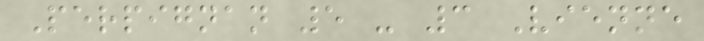Perpignan 5 - 3 Vienne
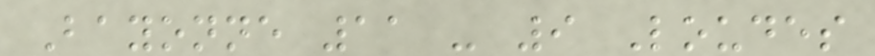Bayonne 11 - 9 Loudes
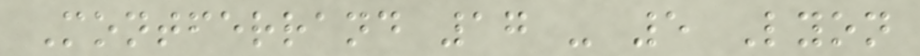Montferrand 17 - 5 Lyon
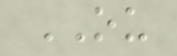OU
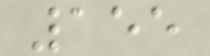155
